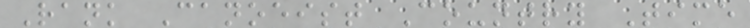Rank Canoeist Country Time
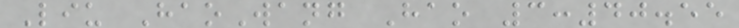Liu HaoWang Hao 3:40.55
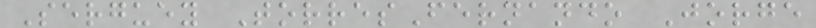Serguey TorresFernando Jorge
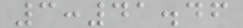3:41.46
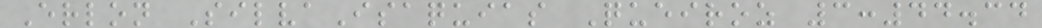Erlon SilvaIsaquias Queiroz 3:44.34
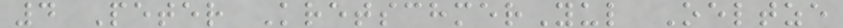4 Peter KretschmerYul Oeltze
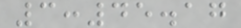3:45.17
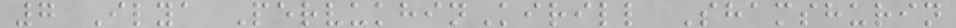7 Ilya PervukhinKirill Shamshurin
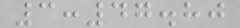3:47.80
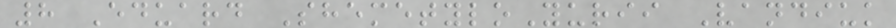8 Eduard ShemetyloYurii Vandiuk
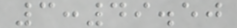3:49.50
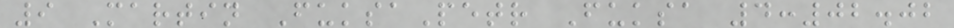9 Martin FuksaPetr Fuksa 4:02.02
